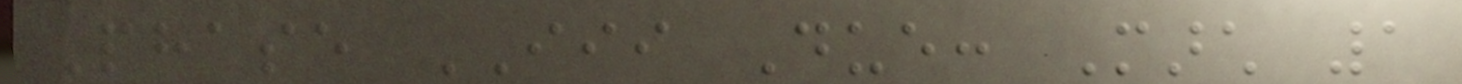Phase III Due: March 1
